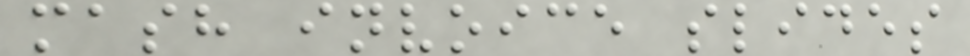mash invoice slides
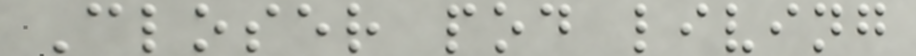Closer pod living
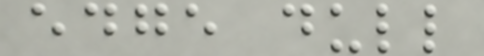edge dull
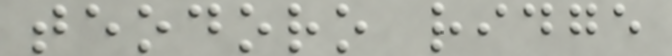teodoro ridge
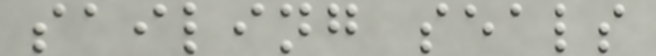sailing seals
